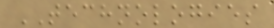TECHNOLOGIES
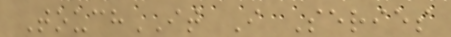TouchIT I Series
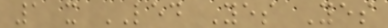1 x LED Yes Yes
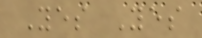Yes Yes
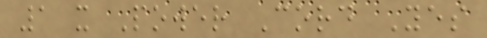1 x Power Cord Yes
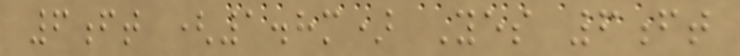6ft (1.8m) Yes 6ft
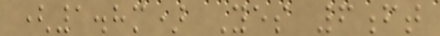(1.8m) Yes 6ft
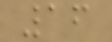16
